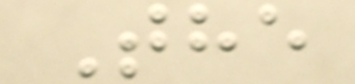The
